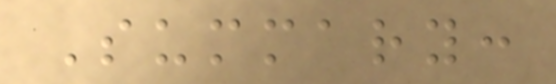Summary:
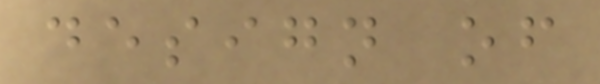design of
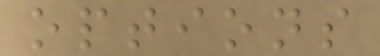options
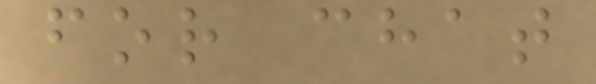for chat
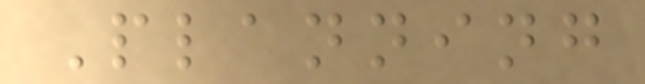Planning
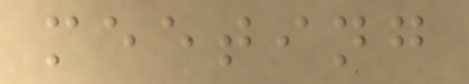meeting
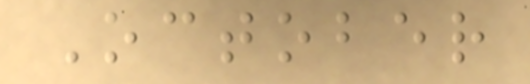October
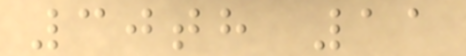30th 11
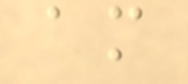am
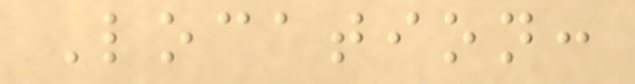Location:
